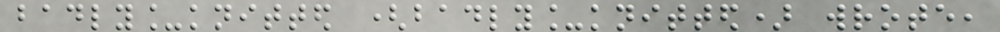badly_knitted (badly_knitted) wrote,
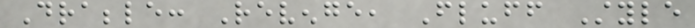Drabble: Revenge, Fluff Style
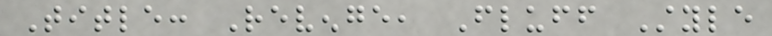Title: Revenge, Fluff Style
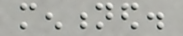mentioned.
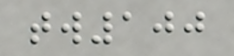tw100
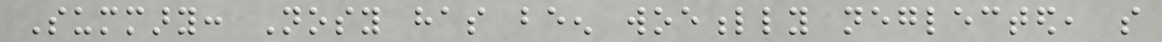Summary: Nosy has been woefully neglected, so
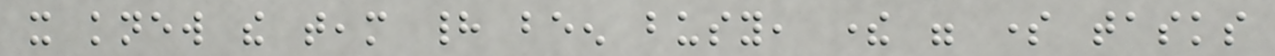it knew the team had been busy, there were some tasks
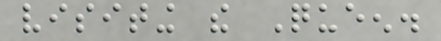visiting the Queen.
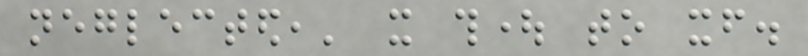neglected,' it thought to itself.
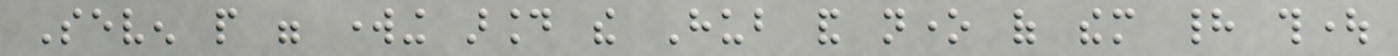Seven people were working around the Hub and none of them had thought
